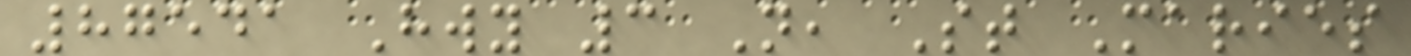87541 Hwy 3 N, St Maries
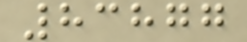83877
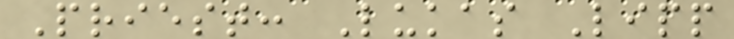Priest: Lukas Lipp
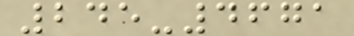245-4671
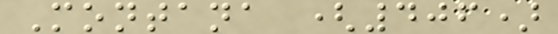Montana (406)
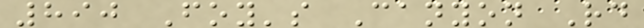890 Foy's Canyon Rd
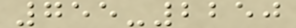755-2250
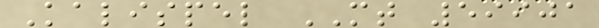Kalispel MT 59901
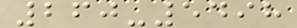260-5498
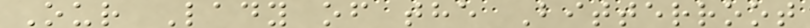Our Lady of the Bitterroot
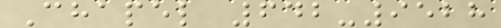Chapel 642-9528
